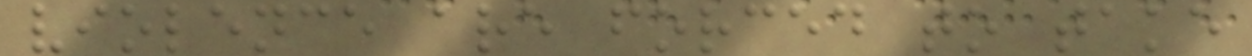violence are forced to take
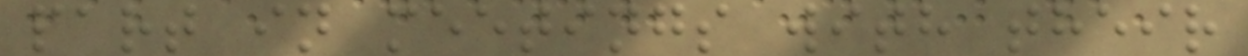part in meetings with their
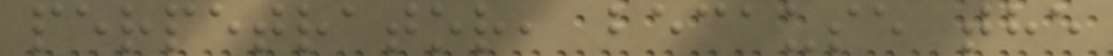perpetrator, because the
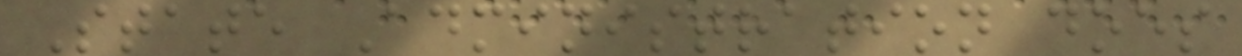State Administration does
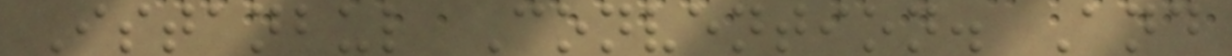Istanbul Convention. And
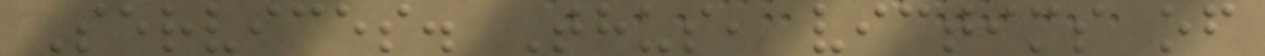Services. Thus, victims of
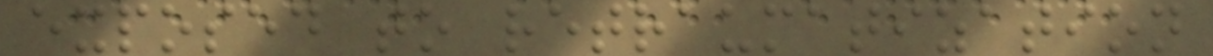exposed to retraumatization
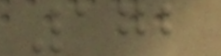172
